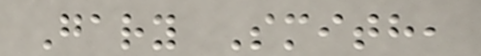Gary Smith,
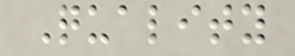Quality
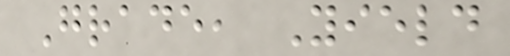Grade, Yield
